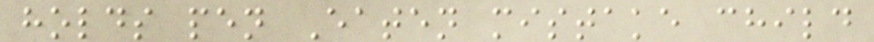holds pen Eaten mistake child
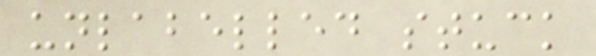unlabelled stuck
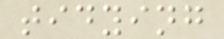tidying
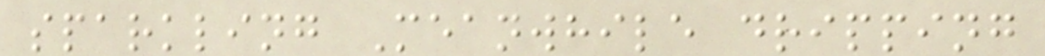sparkling Meanwhile dripping
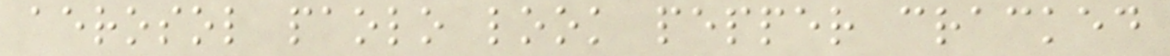aerosol paolo look pepper cracked
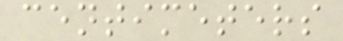centimeters
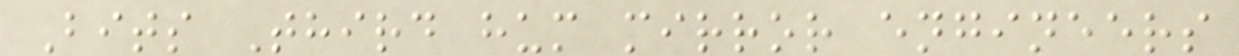Bits Third hum mirror engineers
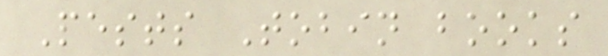Pests Tobin books
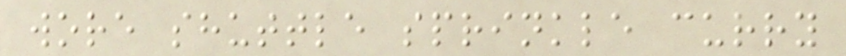wore shuttle sprinkle curry
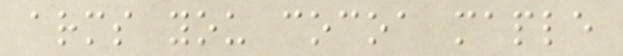arms you cocoa maple
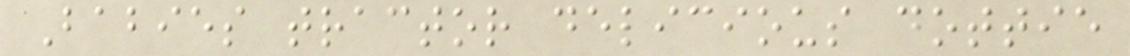Babies tractor delicious dottie
